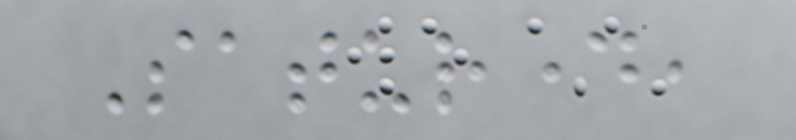Saturday,
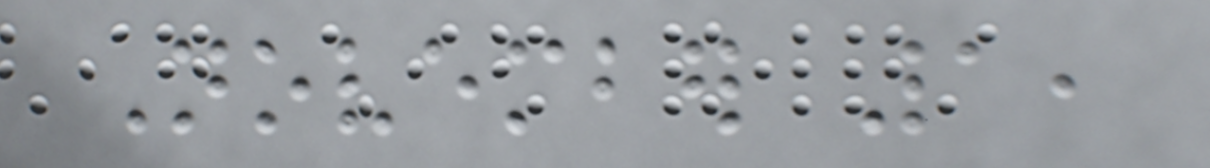November 1,
